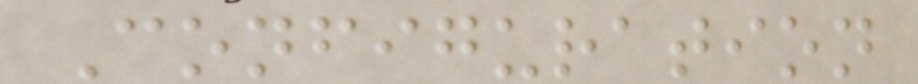Configuration
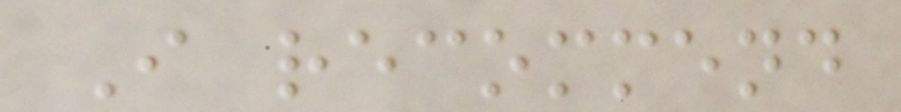I recommend
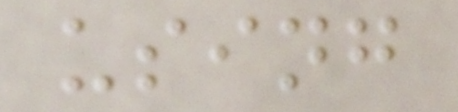using
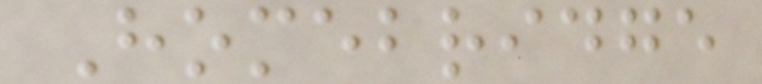Homebridge
